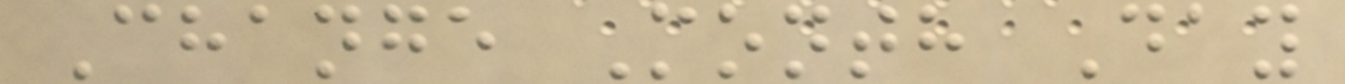Change Month Day
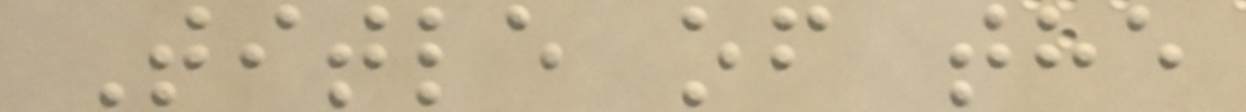Title of the
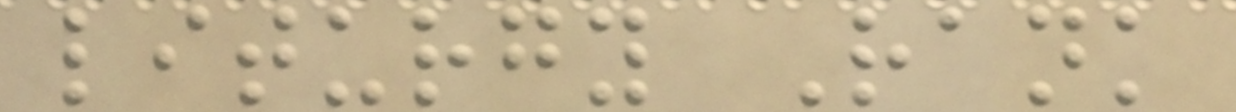liturgy Rank
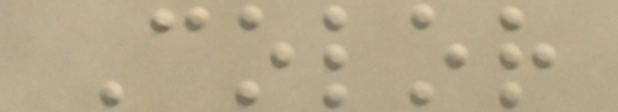Color
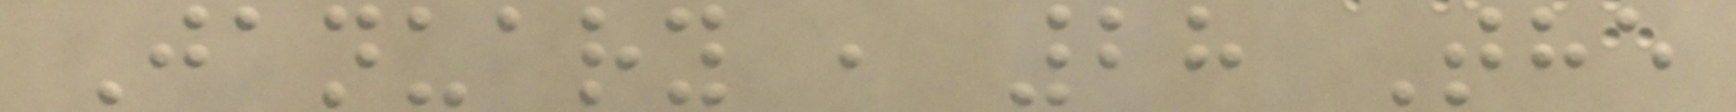January , 28 The
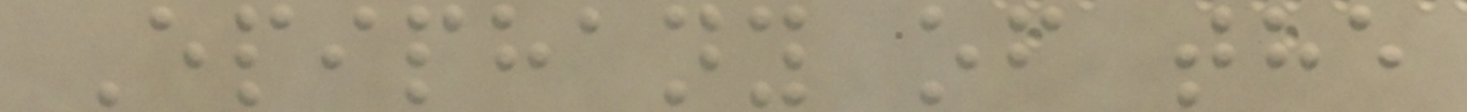Epiphany of the
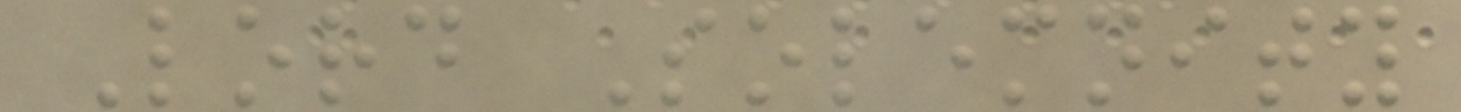Lord Solemnity
